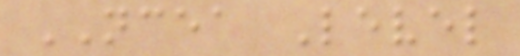NCEA Level
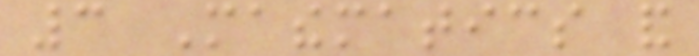3 Mathematics and
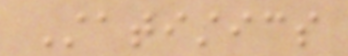Statistics
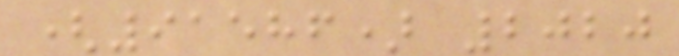(91586) 2020
